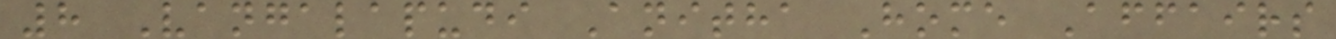8 Vangalapudi Anitha Home Affairs
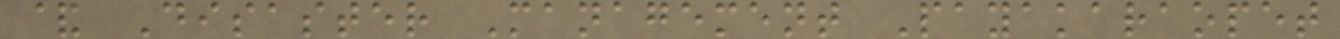& Disaster Management Payakaraopet
